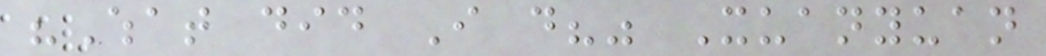"What did I do?" Xuanyuan
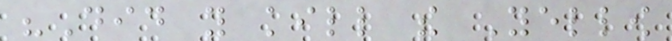"Did you kill the Yellow
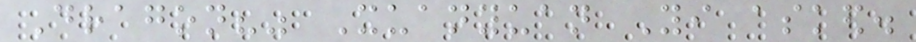Dragon?" Xuanyuan Yi asked.
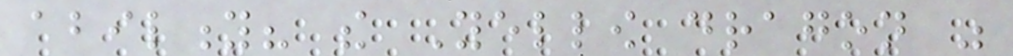ability? the Yellow dragon was
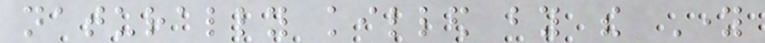naturally killed by the Young
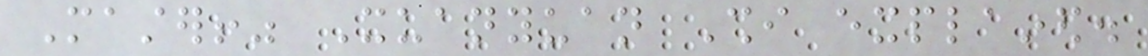Master!" Xuanyuan Shi explained.
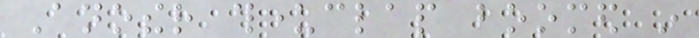Another thunderclap boomed in
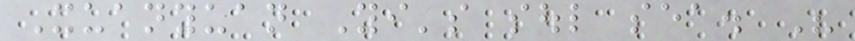Xuanyuan Yi's soul sea. His
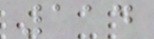114
